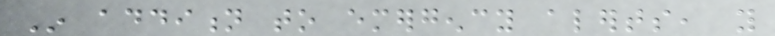In addition to emergency alerts, you
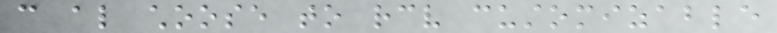can also choose to receive customizable
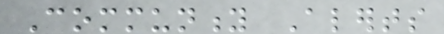Community Alerts
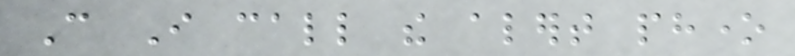Can I call the alert phone
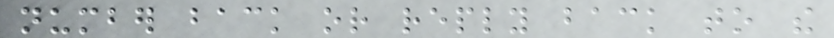number back or reply back to the
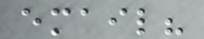email?
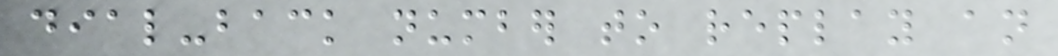dial-back number to replay an
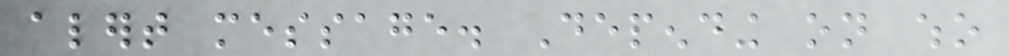alert message. Depending on who
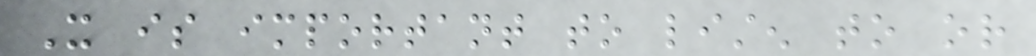It is important to listen to or
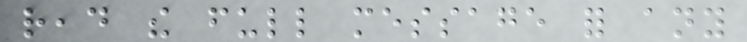read the full message for any
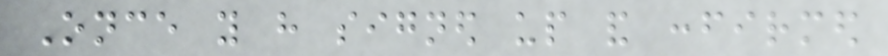Once you have signed up and confirmed
